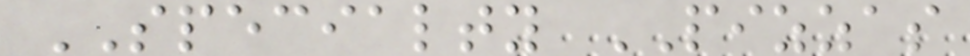SPECIALTY PIZZAS
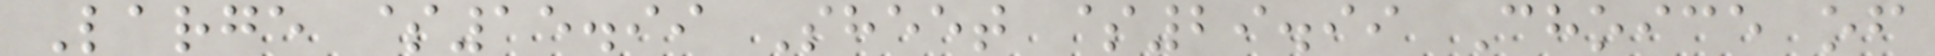Large $15.99 Sheet $29.99 Choice of
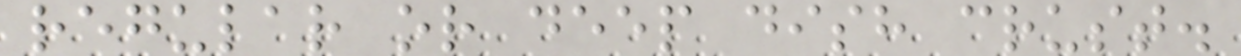regular or deep dish crust.
